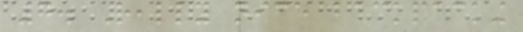7. Really nice backpacking
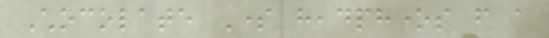Chocolate Some headphones from a
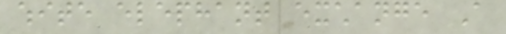white elephant exchange A
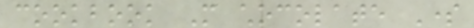cookbook More chocolate Some
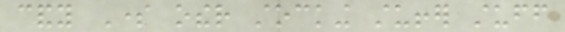candy Some other stocking stuffer stuff
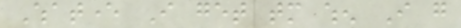Whatever I get tomorrow when I go
